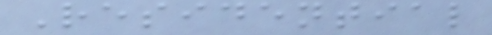Residential
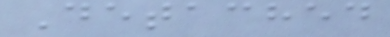Detached
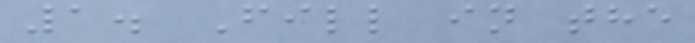1. Fill in the
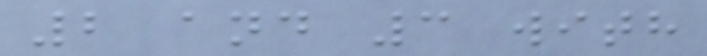2 and 3 with
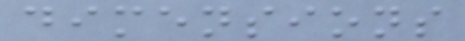dimensions
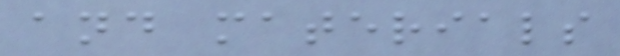and materials
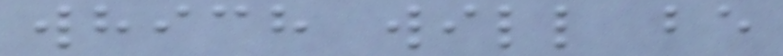which will be
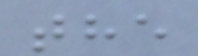the
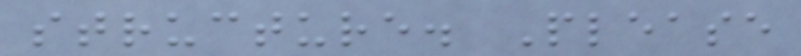structure. Please
